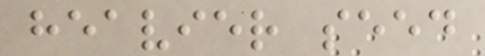heavier seed
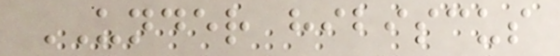UNDER hibiscus
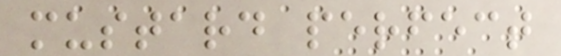mustard perfect
